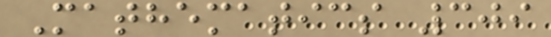Mathematics 309
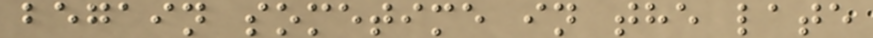begain sometime in the late
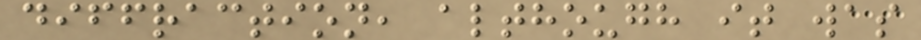diffraction, although it was
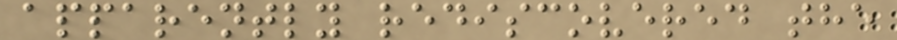apparently rediscovered the
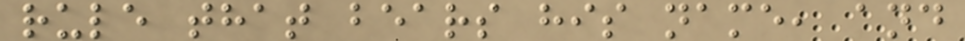rule that bears his name, and
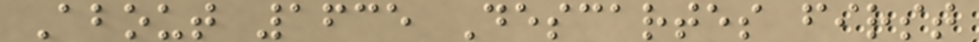About 1635 Descartes first
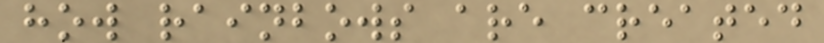how rainbows are created
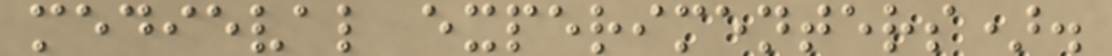medieval experimenters).
